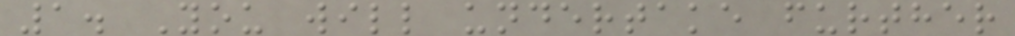1. You will undertake further
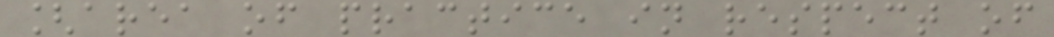[area of practice in respect of
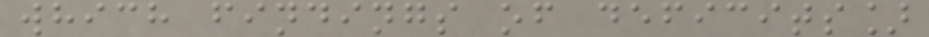which findings of deficits]
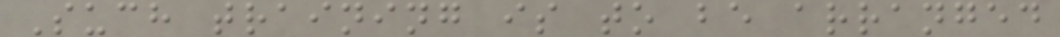Such training is to be arranged
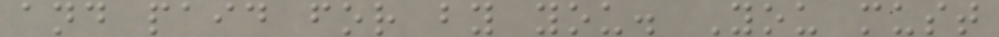and paid for by you. You must
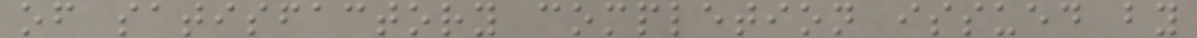of satisfactory completion issued by
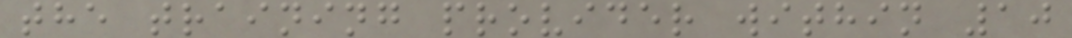the training provider within 10
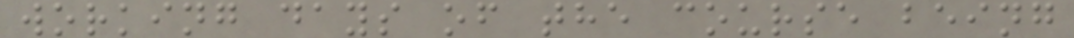working days of the course being
